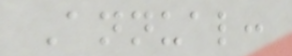Annual:
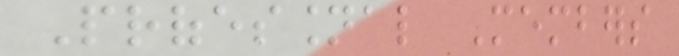Professional Members
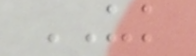UK
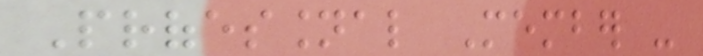Professional Member -
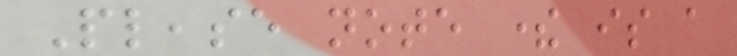Please note there is a
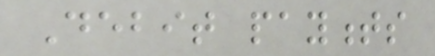Debit payments
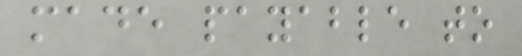made payable to
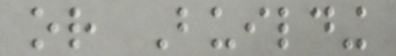or Building
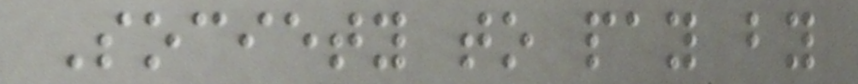Society to pay by
